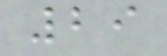29
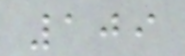109
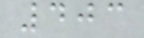403
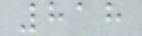818
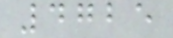4725
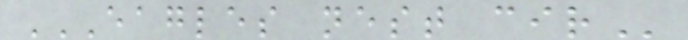EAGLES NEST CIR
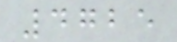4725
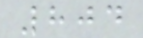804
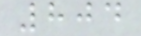804
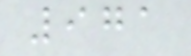971
